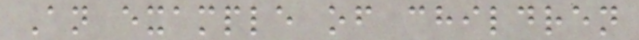An example of children
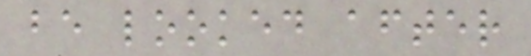be looked after
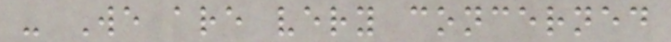- We are very concerned
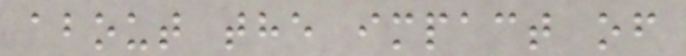about the impact of
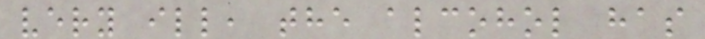very ill, the alcohol has
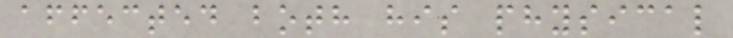affected both his physical
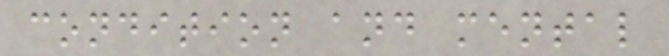condition and mental
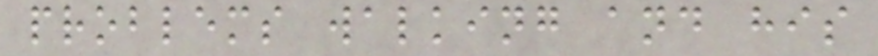problems walking and his
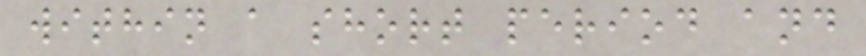within a short period and
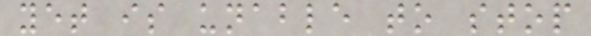yet is unable to stop
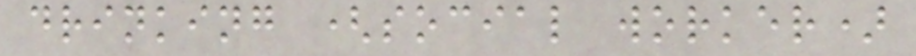drinking (social worker)
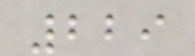229
